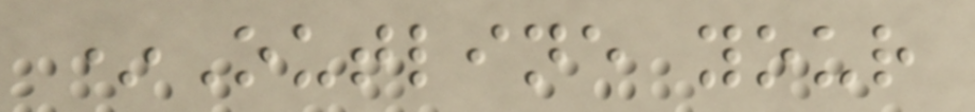*Outline your
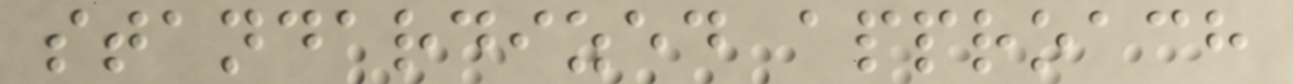standardized approach
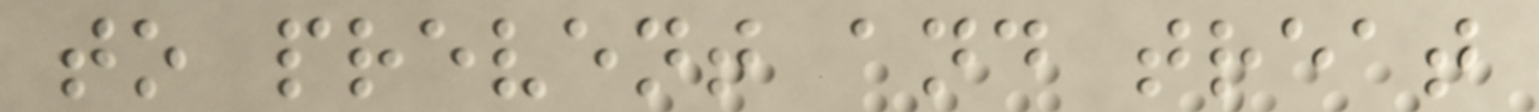to prevent and treat
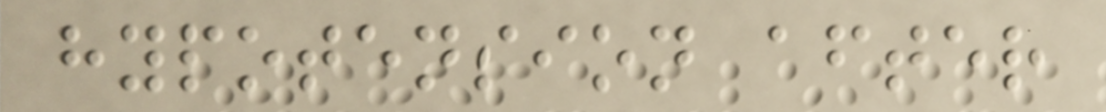hypotension after
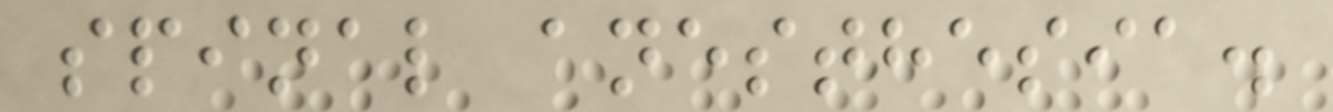spinal anesthesia.
